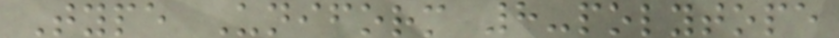Type Uniform 8-polytope
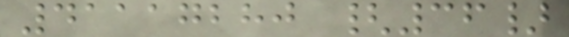41117280 {36}
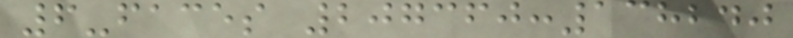6-faces 207360:138240
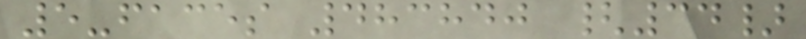5-faces 483840 {34}
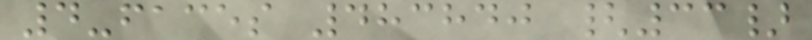4-faces 483840 {33}
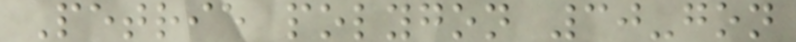Petrie polygon 30-gon
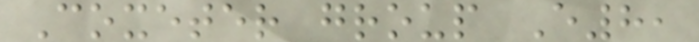Coxeter group E8,
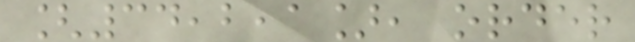[34,2,1], order
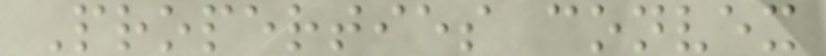Properties convex
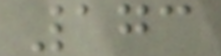173
